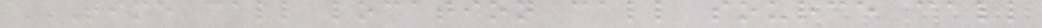TIME CALL LOCATION CALL SOURCE CALL
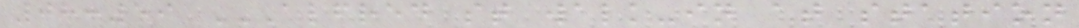08:59 ALFRED ST WALK-IN AT STATION
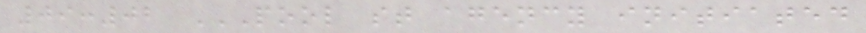09:02 POOL ST AGENCY INITIATED
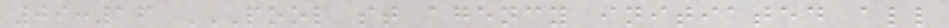09:16 POOL ST AGENCY INITIATED ALL
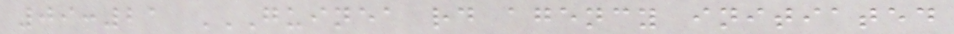09:21 GUINEA RD AGENCY INITIATED
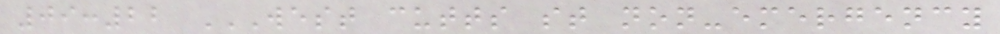09:22 WEST CUTTS ST NON-EMERGENCY
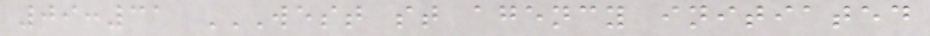09:31 WEST ST AGENCY INITIATED
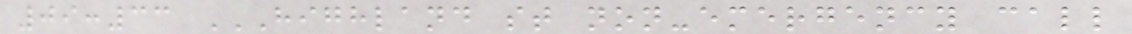09:33 HIGHLAND ST NON-EMERGENCY CALL
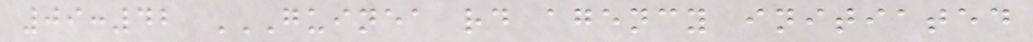09:42 GUINEA RD AGENCY INITIATED
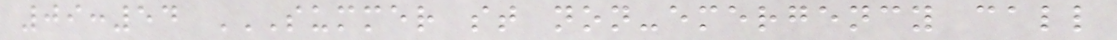09:54 SUMMER ST NON-EMERGENCY CALL
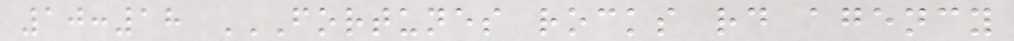10:18 FORTUNES ROCKS RD AGENCY
